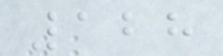128
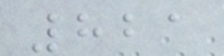821
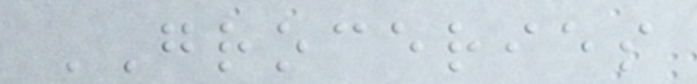GROCERIES
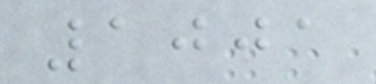1001
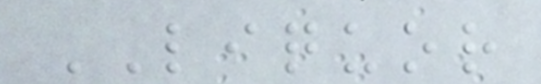LIQUOR
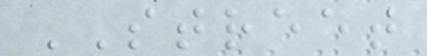STREET
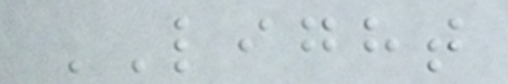LIGHT
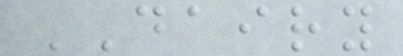DAIRY
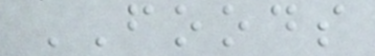FOODS
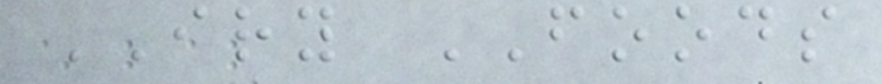IRY FOODS
